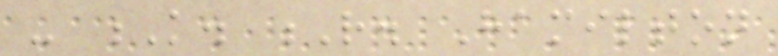- K. R. Hamilton
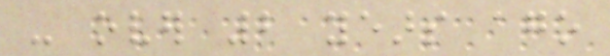- over 2 years ago
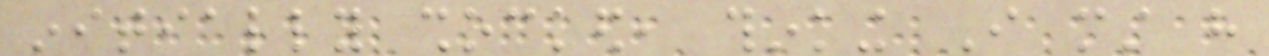initially shocked, thinking I must have
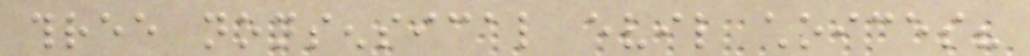three nonsensical evil choices?
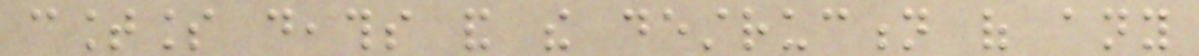countless deaths and the destruction of any
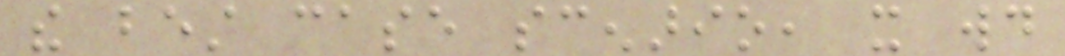the best case scenario, it would
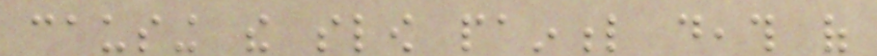causing the slow painful death of
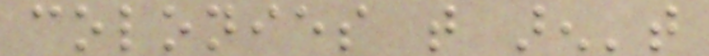colonies that aren't
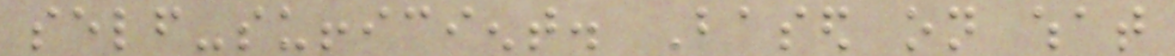self-sufficient. Based on what
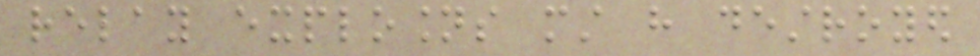relay explosions must have destroyed
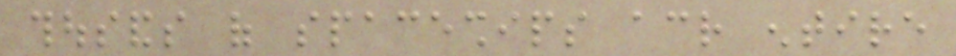thousands of spaceships across entire
